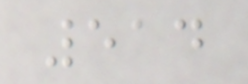514
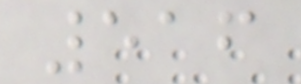516
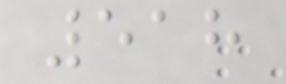518
